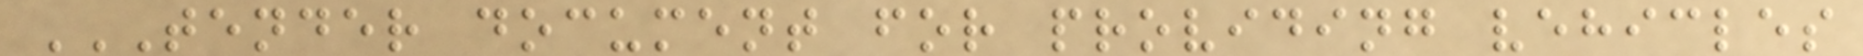TENDER DOCUMENT FOR PROVIDING VEHICLES
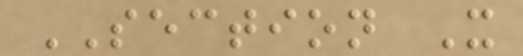SECTION X
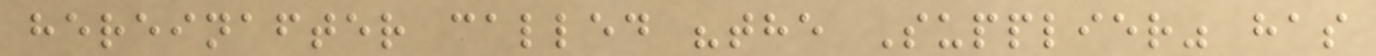hereinafter called "the Supplier" has
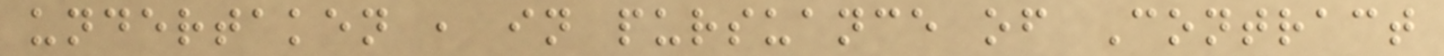undertaken , in pursuance of Contract
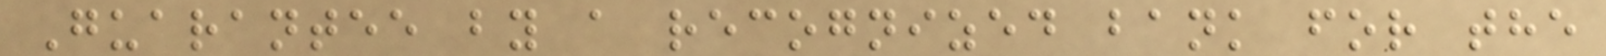Guarantee by a recognized bank for the
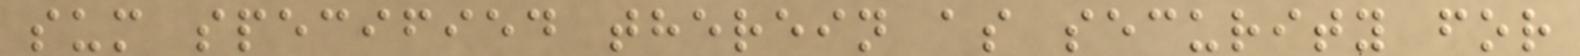sum specified therein as security for
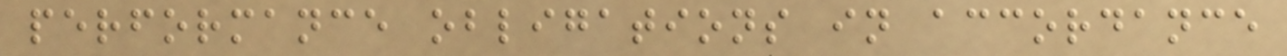performance obligations in accordance
